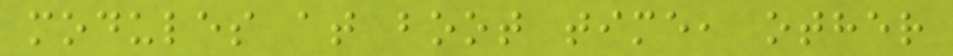modules at boot time, other
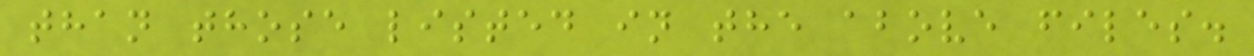than those listed in the above files.
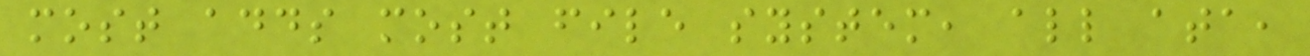most adds most file system, all ata,
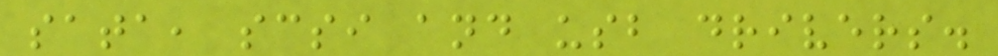sata, scsi and usb drivers.
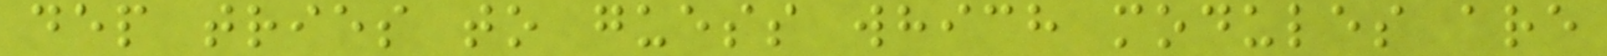dep tries to guess which modules are
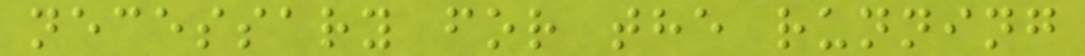necessary for the running
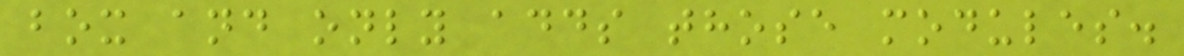box and only adds those modules.
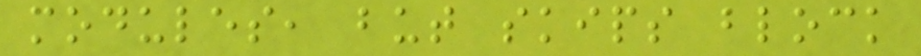modules, but skips block
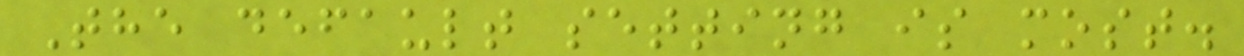The default setting is most.
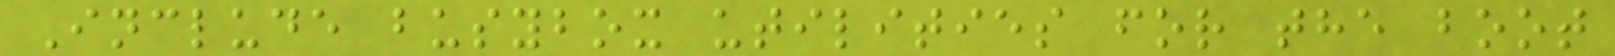Include busybox utilities for the boot
